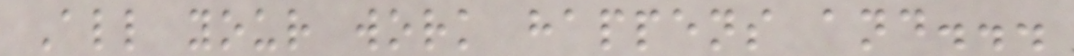All your work happens and...
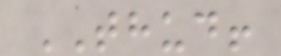THUD!
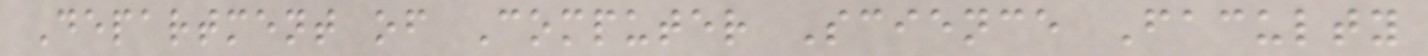Department of Computer Science Faculty
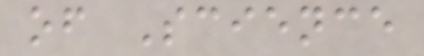of Science
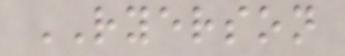RYERSON
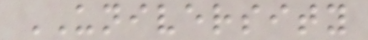UNIVERSITY
